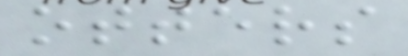otters
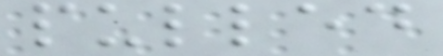pulled
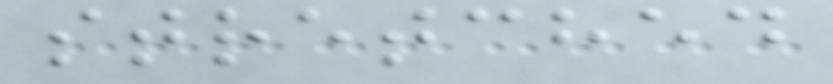stretched
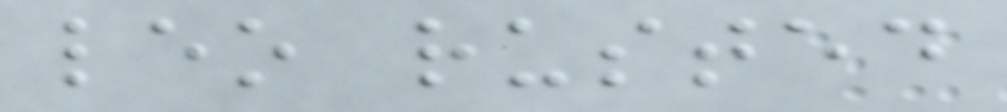leo rusted
